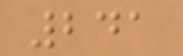241
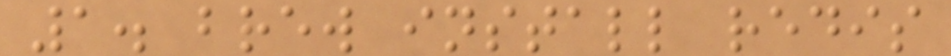1. brew install redis
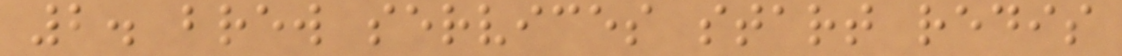2. brew services start redis
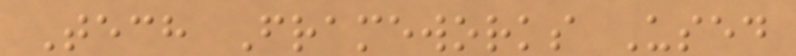Tech Frameworks Used
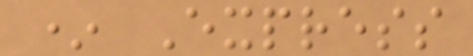* Express
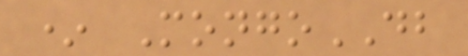* MongoDB
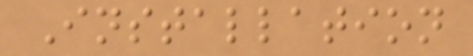Installation
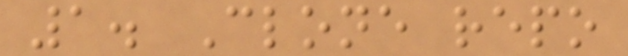1. Clone repo
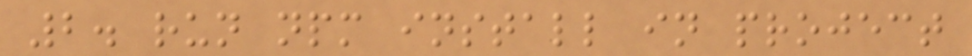2. run npm install in project
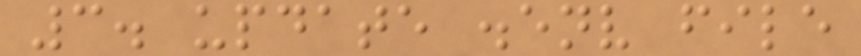3. update .env file
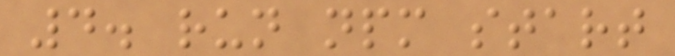4. run npm start
